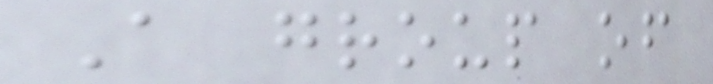A group of
